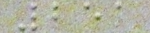251
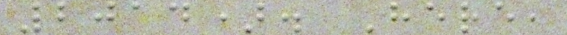2014). Here,
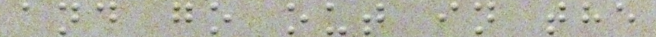and go out in the
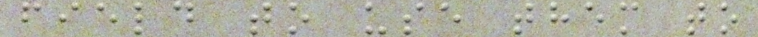field to use them to
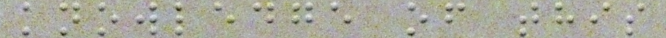knowledge of this
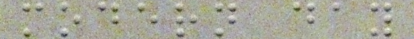modern day
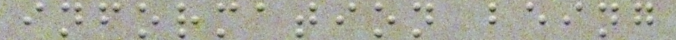information being
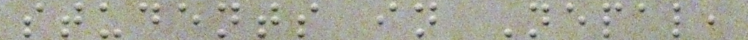students in Nepal,
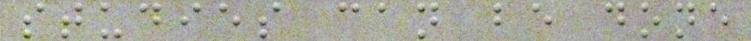studies can be done
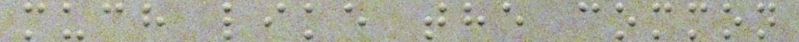much like the common
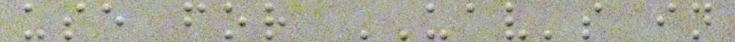use for UAV's in
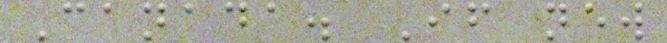Canada. If new
